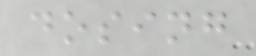dosing
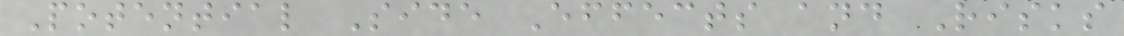Potential Side Effects and Risks
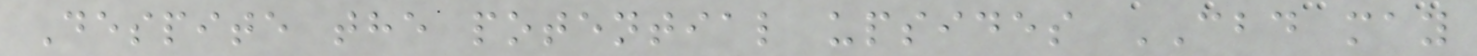Despite the potential upsides CBD may
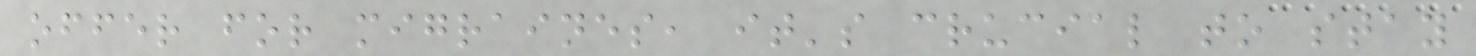offer for migraines, it's crucial to stay
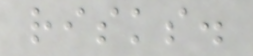risks.
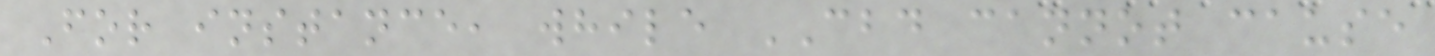For instance, while CBD cannot cause
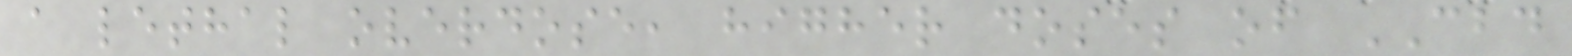a lethal overdose, higher doses of CBD
